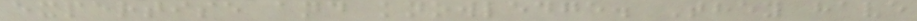expertise and knowledge. They have
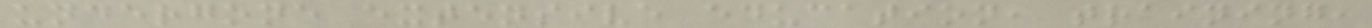undergone extensive education, training,
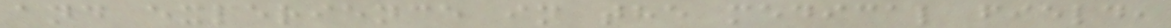and experience in the medical field,
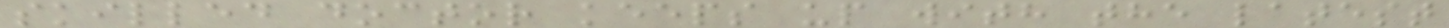skilled doctor keeps up with the latest
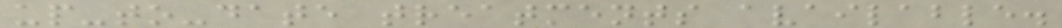up-to-date treatments available.
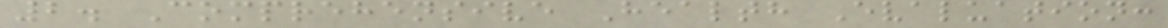2. Comprehensive Health Evaluation:
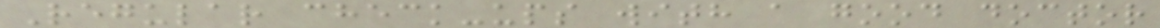Regular check-ups with a good doctor
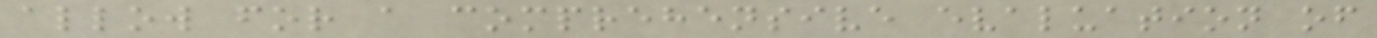allow for a comprehensive evaluation of
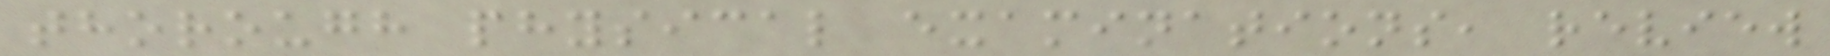thorough physical examinations, review
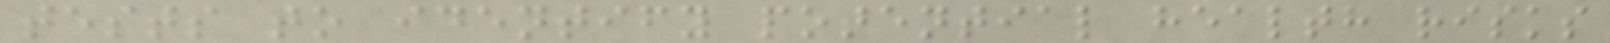tests to identify potential health risks
